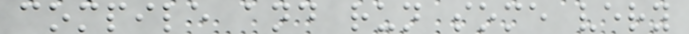compile and run some very
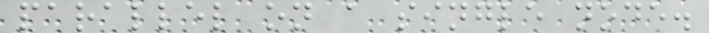parallel on a single node.
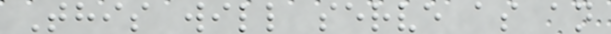This will serve as an
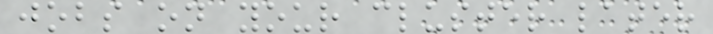jobs on your cluster later
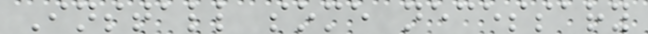Install some necessary
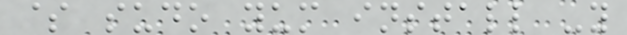$ sudo yum install -y
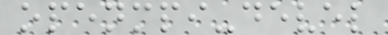openmpi-devel
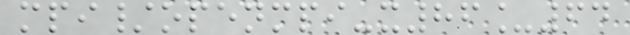mpi/openmpi-x86_64
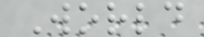World
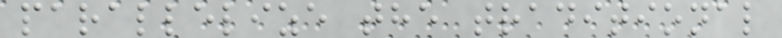parallelize the traditional
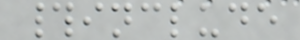#include
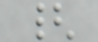{
